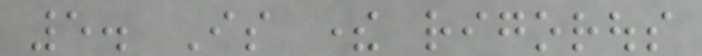5. Is there rigorous
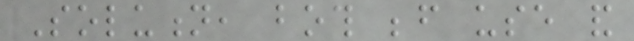Solution, both before use and
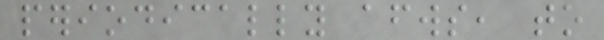periodically afterwards, to
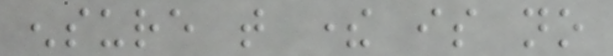ensure that there is no
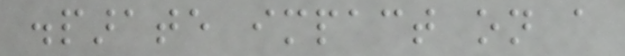disparate impact on a
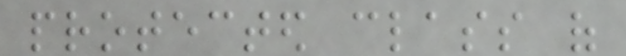protected class of
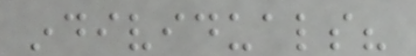individuals?
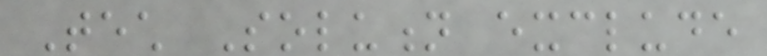Tech Solution exclude
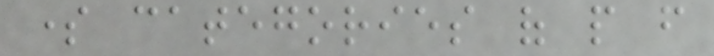some categories of people from
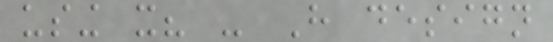using it? - Have design
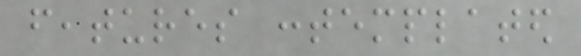features contemplated
